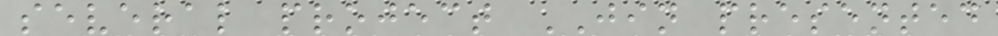several project JIN presented
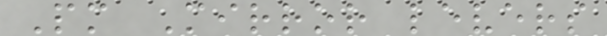Pm Mirror levers
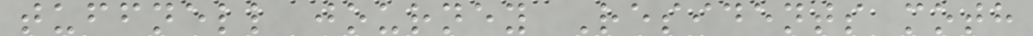tuffnell journey Residents moth
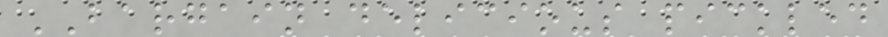BARGAIN delicious pickled
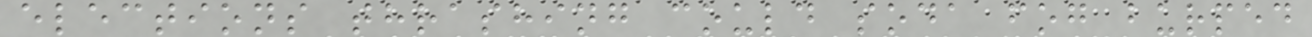elections thrashing could soda fog burped
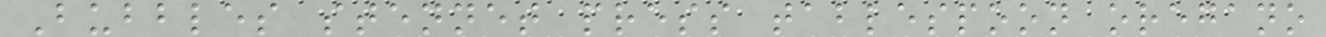Bubbles stennet press tablespoon oregano
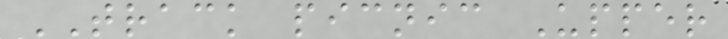TRACK picnic Upper
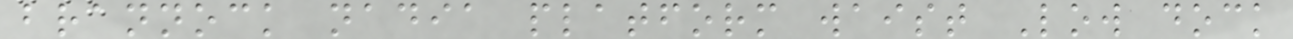brannock nadia platform waist Low dock
